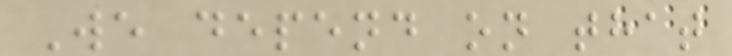We depend on that
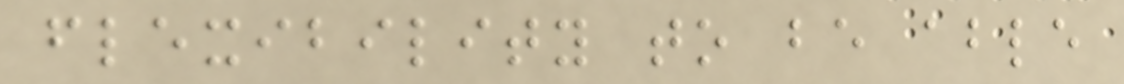flexibility to be able
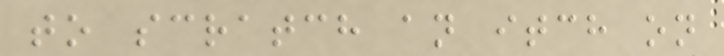to scratch an itch on
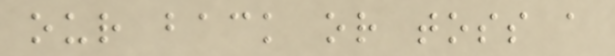our back or toss a
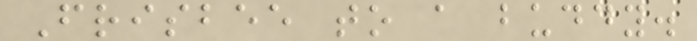Frisbee to a buddy.
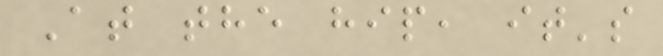At the hip, it's
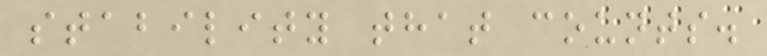stability that counts.
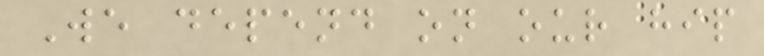We depend on our hip
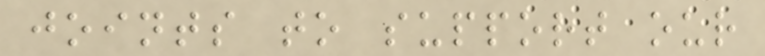joints to support our
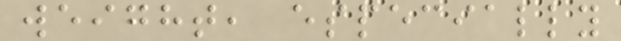weight, especially
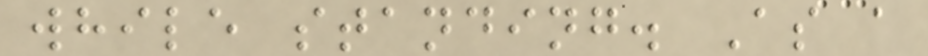while standing. As a
